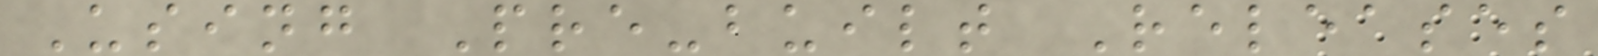Using Pre-built Releases
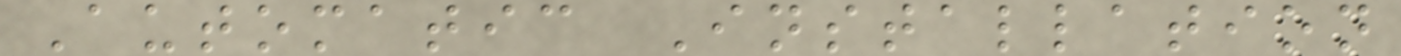Automatic Installation
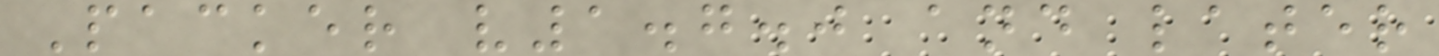Packer v1.7.0 and later
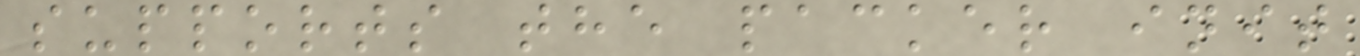supports the packer init
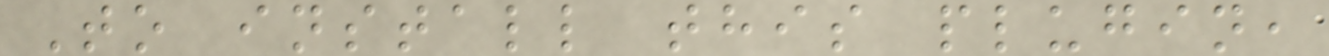To install this plugin,
